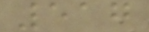517
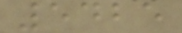5425
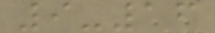9-16
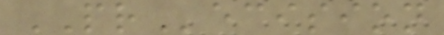PRecision
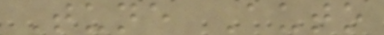Tune Auto
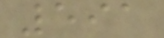591
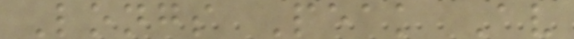Longs Peak Av
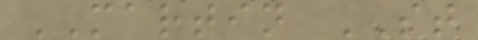MARTIN ST
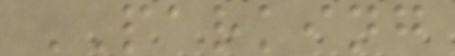PARKING
